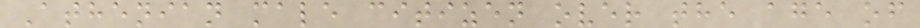Athenian male citizen over the age of
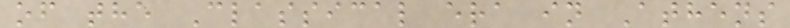of the Classical era in Athens
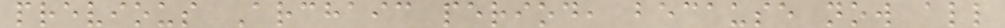previous Archaic period, because now all
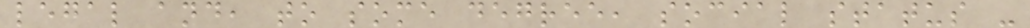legal and, to some degree, social status -
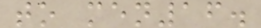to men16.
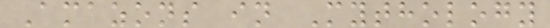Amazons in Mythology
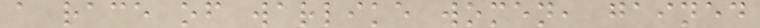a race of warlike women, gained
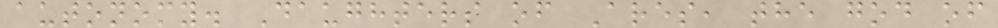autonomy. Daughters of Ares, the god of
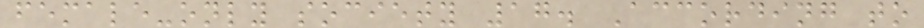female-only society 17. According to
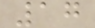17
